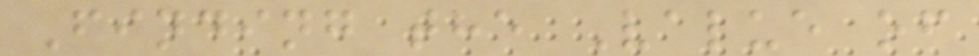Finding the Value of
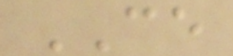CE
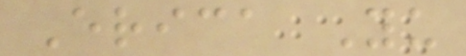Erica Yu
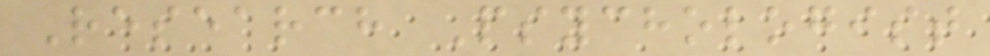Research Psychologist
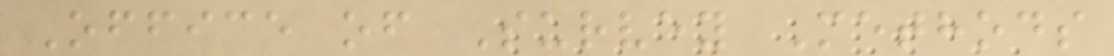Office of Survey Methods
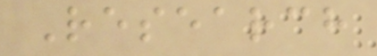Research
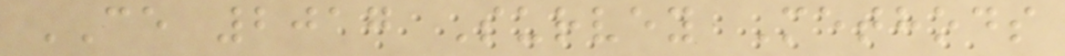CE 2017 Survey Methods
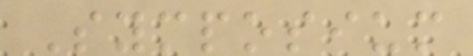Symposium
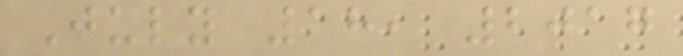July 18, 2017
